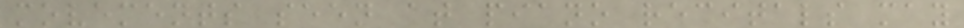movements seen at piano recitals may
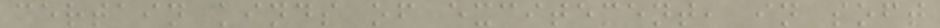certain kinds of excitement, in soft
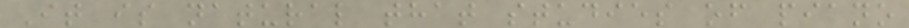It is natural that studies of piano
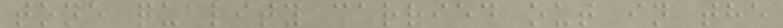tone quality carried out in the
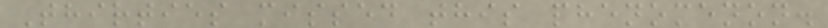Thirties missed this phenomenon.
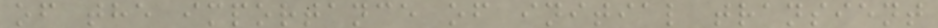of the importance of initial transient
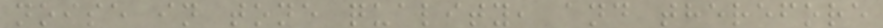noise in tone quality, and therefore
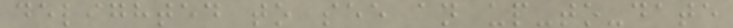delighted to see an up-to-date
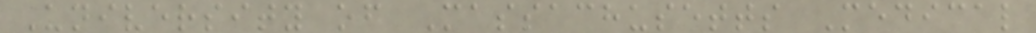University of Massachusetts Medical
